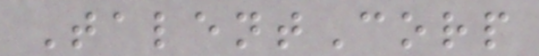TalentCorp
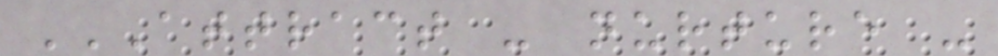ATTRACT - NURTURE -
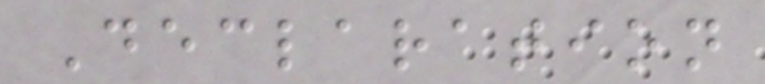Declaration
